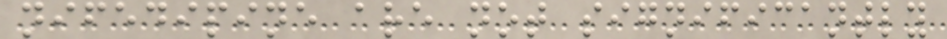nifedipine are not significantly
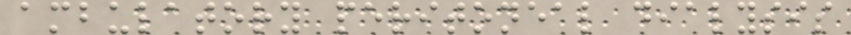ambulatory peritoneal dialysis
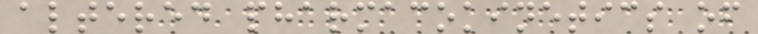altered pharmacokinetics of
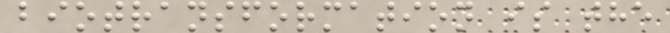biotransformation is the
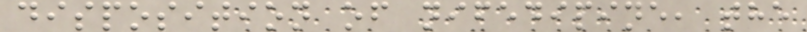disposition of nifedipine, the
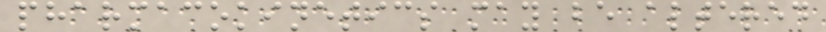pharmacokinetics may be altered
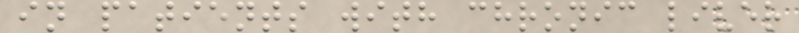in patients with chronic liver
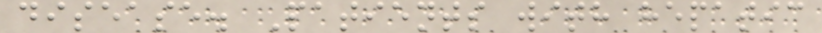disease. Patients with hepatic
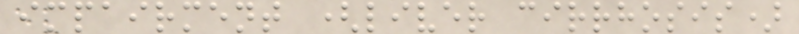impairment (liver cirrhosis)
